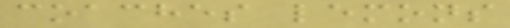coaches lemons
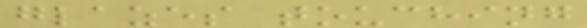glazes touching
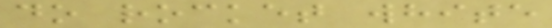do rocket white
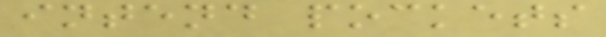intend pockets
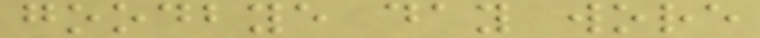goodbye day wore
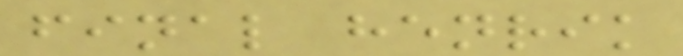final henrik
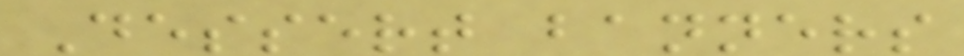Dessert banners
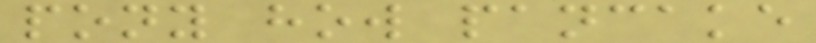pony how pancake
